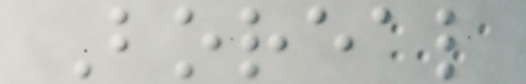Boreal
